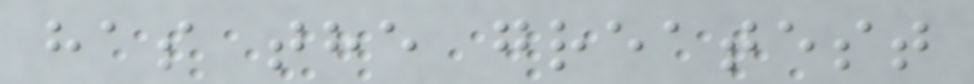has the greatest
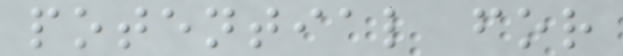potential for
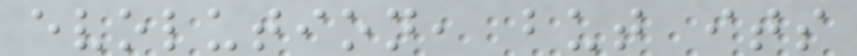evolution, but its
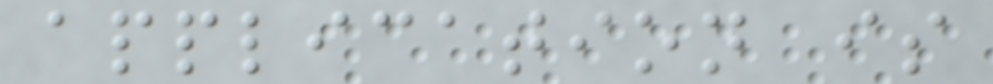application is
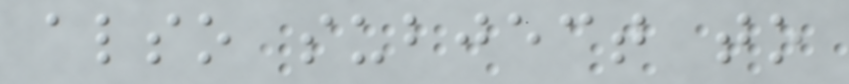also subject to
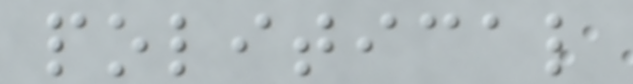political
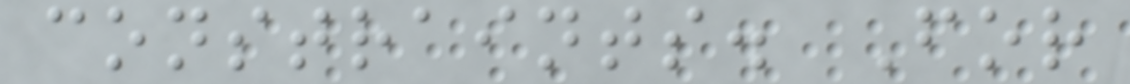constraints. For
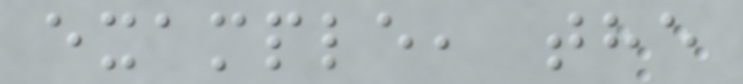example, the
